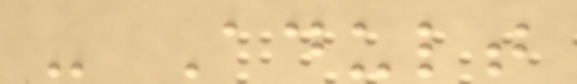- Adult
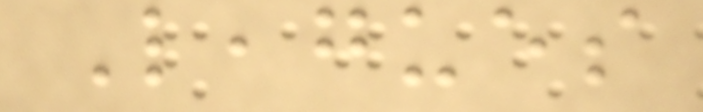Leagues
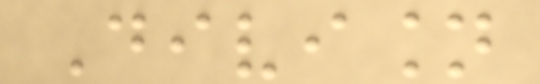Division
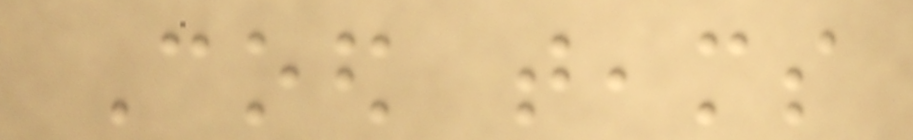Coed teams
